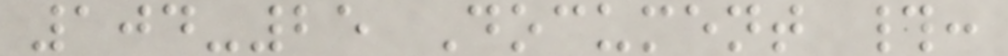104-25 Document #:
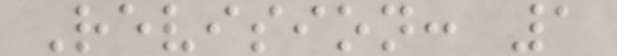Revision: 1
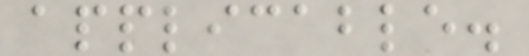applicable.
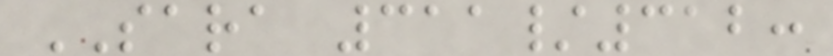SARA 311/312:
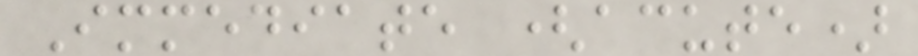Immediate (acute)
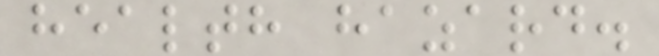health hazard.
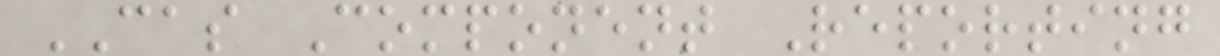CAS Component Reporting
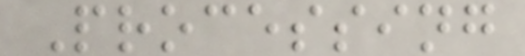Processing
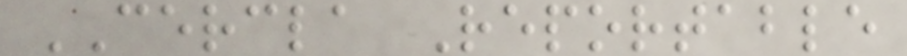CERCLA Reportable
